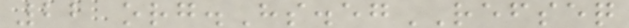22 org.Hs.egREFSEQ
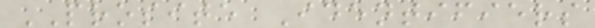PROSITE Identifiers
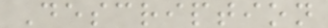Description
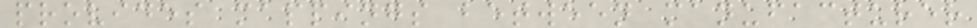provides mappings between manufacturer
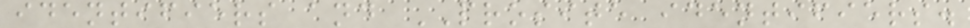identifiers and PROSITE identifiers.
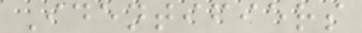Identifiers
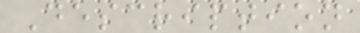Description
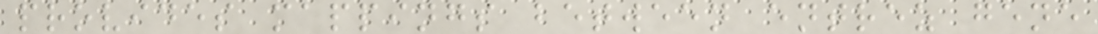provides mappings between entrez gene
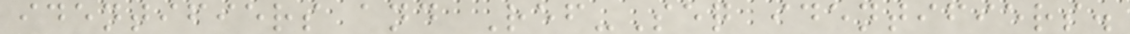identifiers and Ref-Seq identifiers.
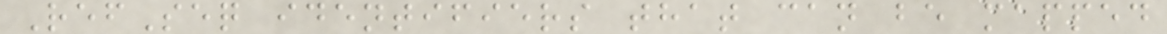RefSeq identifiers that can be mapped
